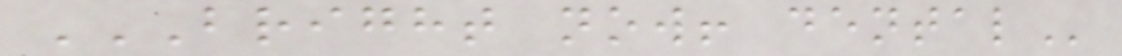BRIGHT NOW! DENTAL
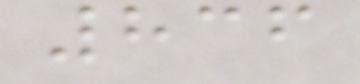836
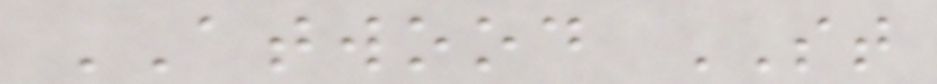ATWOOD ST
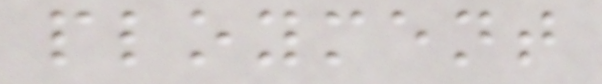ployment
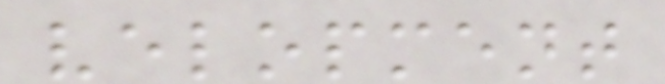velopment
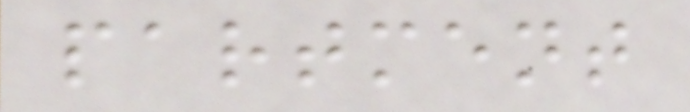partment
